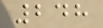248
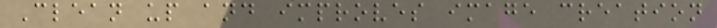Clean up and improves image creation
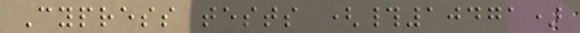Cypress tests (#10471)
